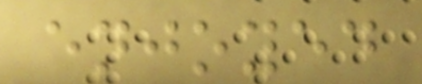enjoyed
